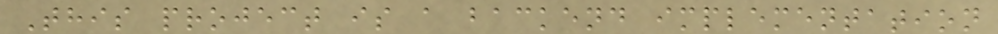This project is a backend implementation
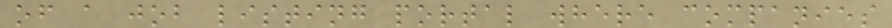of a job listing portal where companies
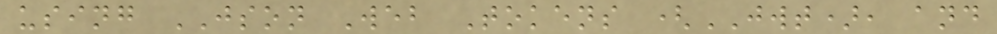using JSON Web Tokens (JWT), and
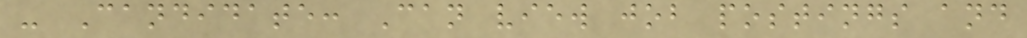- Candidate: Can view job postings and
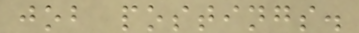job postings.
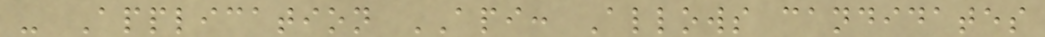- Application API: Allows candidates
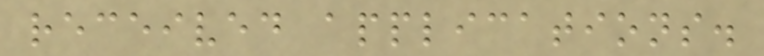received applications.
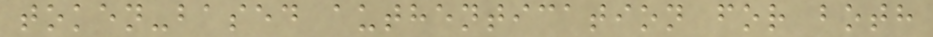token-based authentication for both
